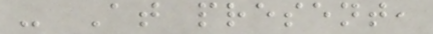- At present,
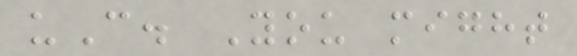uC. You might
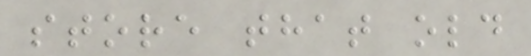store that old
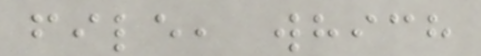file, which
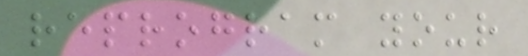reprogram your
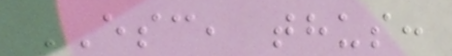ESC, thus:
